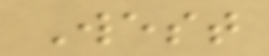West
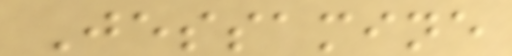Jessamine
